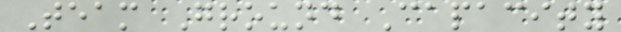Team Ground Capacity
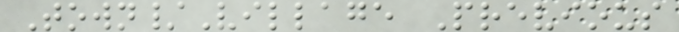Town/Village Previous
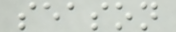season
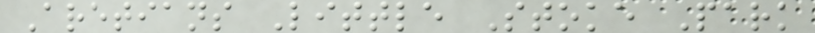Aretians Little Stoke Park
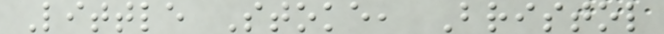Little Stoke, Bristol
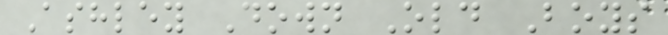Ashley Down Old Boys
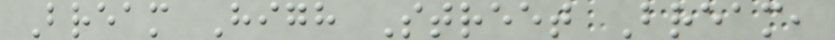Bream High Street Bream,
